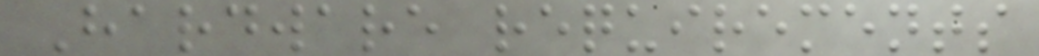Hardware requirements
